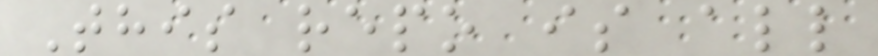This repo is all
